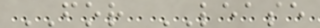FOR LEASE
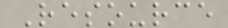Resource
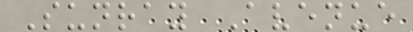Sunray Avenue
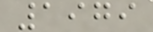1979
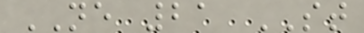NE 21 ST
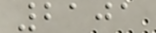2101
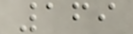169
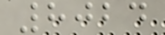8024
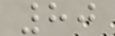80
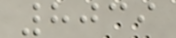8039
